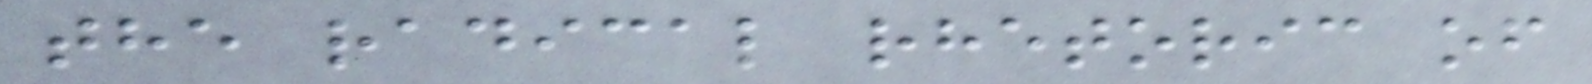the radical rhetoric of
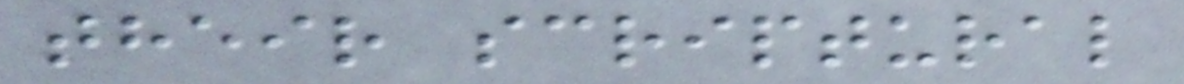their scriptural
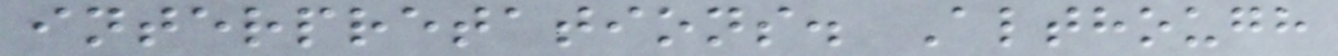interpretations. Although
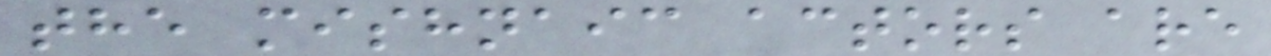the mishnaic actors are
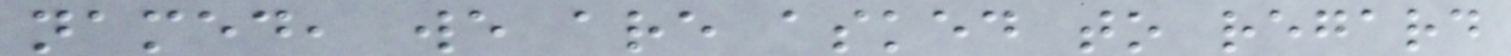named, we are asked to regard
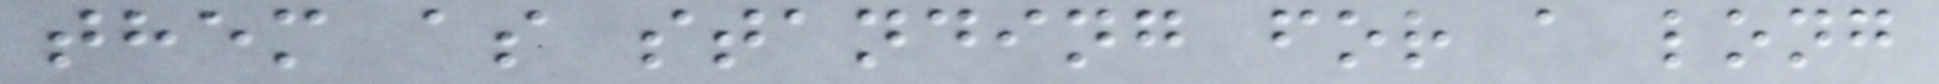them as standing for a long
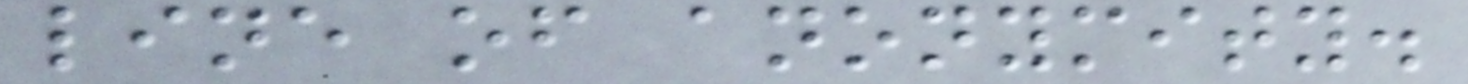line of anonymity.
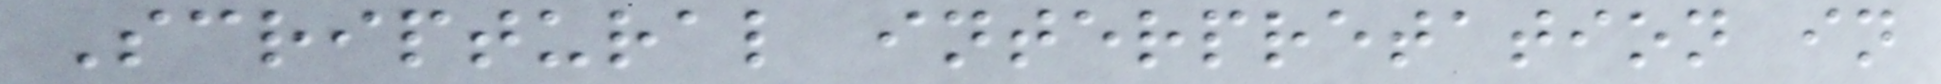Scriptural interpretation in
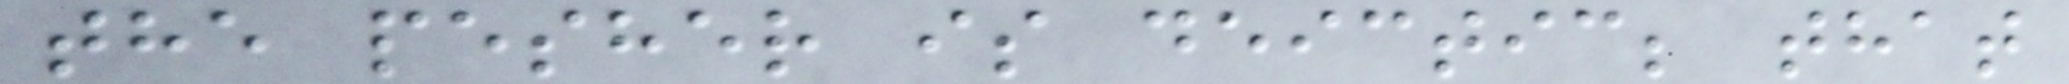the pesher is deictic; that
